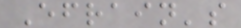Efrain's
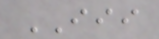III
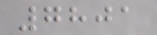7801
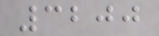3200
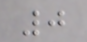0
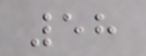58
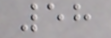58
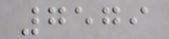7579
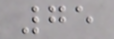75
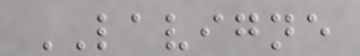LAVIGNE
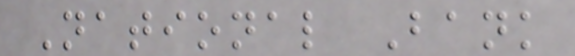National Bank
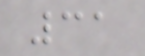31
